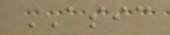ASIC
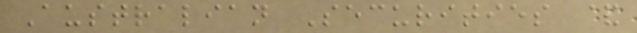Australian Securities &
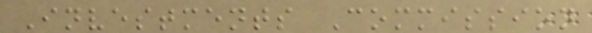Investments Commission
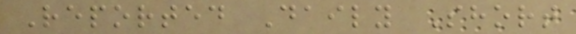Reported Daily Short
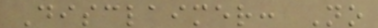Disclaimer: No
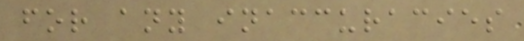for any inaccuracies
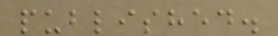published.
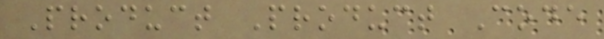Product Product Code
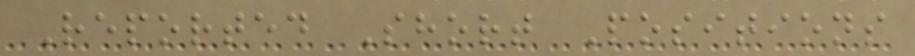Reported Short Positions
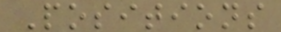Positions
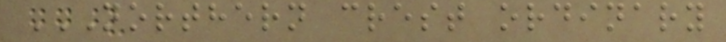NORTHERN CREST ORDINARY
